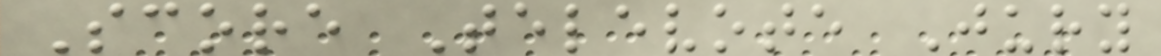Score Televote Jury
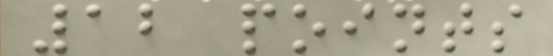12 points
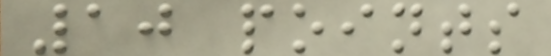10 points
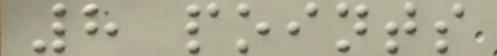8 points
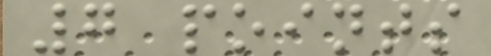7 points
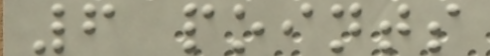6 points
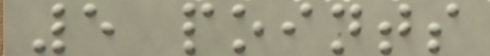5 points
